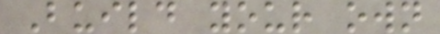Build your own
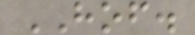HOF.
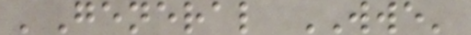'General WWE'
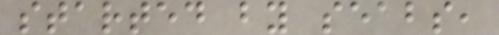started by seabs,
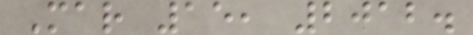Mar 15, 2012.
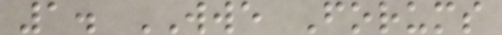1. WWE Forums
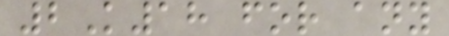2K18 for any
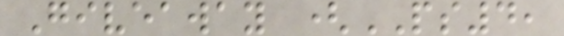Giveaway (PS4,
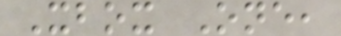Xbox One,
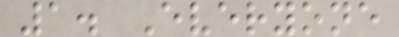1. Everyone
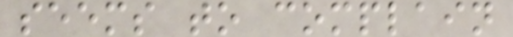seems to complain
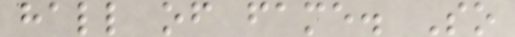hall of fame. So
